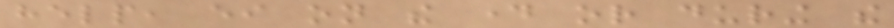help, either on the day or during the
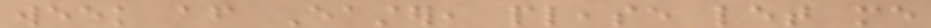week after Easter, please let me
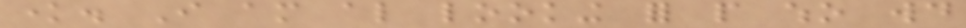know. I am also looking for people who would
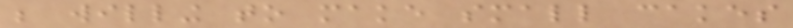be willing to make small cakes
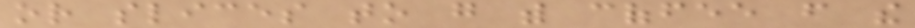or slices to go with coffee from the
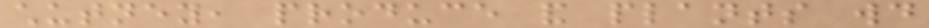chutney, produce and plants would
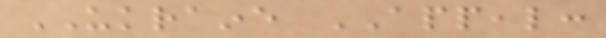UKRAINE APPEAL:
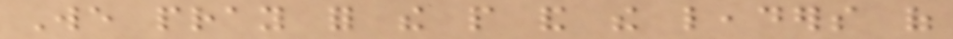We pray for the people and the leaders of
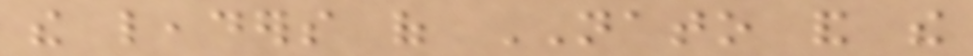the leaders of NATO and the
